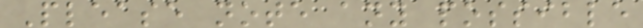Please note any possible
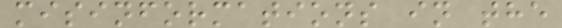misinformations in the
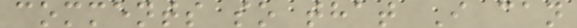comments so that I can
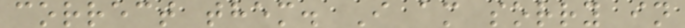correct them. I am sorry in
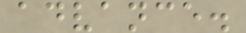advance.
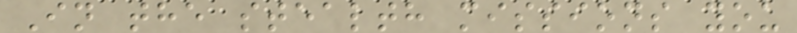In the stealth missions you
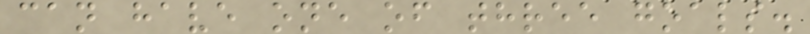can have one of three goals.
